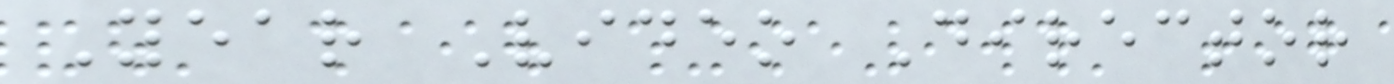Year Video Director
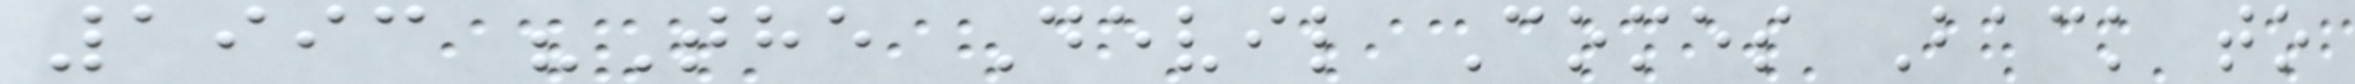1993 "The Devil Comes Back to
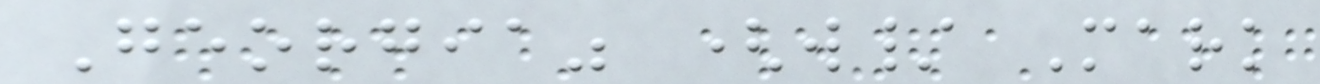Georgia" (w/ Mark
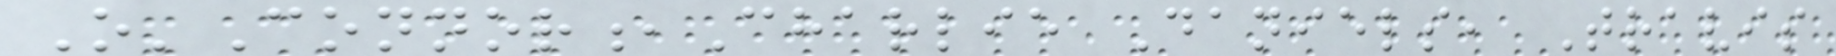O'Connor,Charlie Daniels, Travis
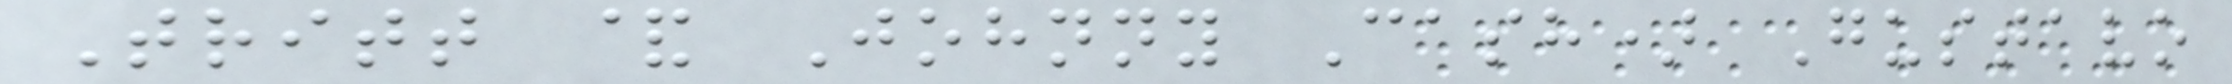Tritt & Johnny Cash) Gustavo
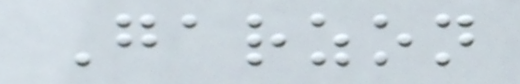Garzon
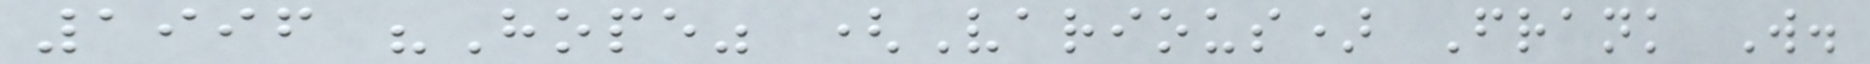1996 "Hope" (Various) Frank W.
